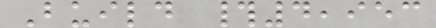Build #4,953
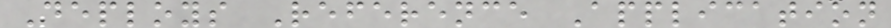Deploys Reference Application
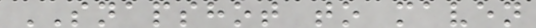SNAPSHOT to maven
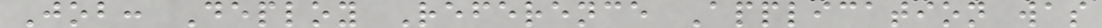Job: Deploy Reference Application was
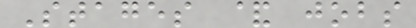Stages & jobs
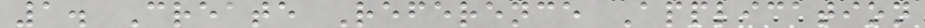1. Create Reference Application
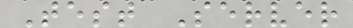Test Server
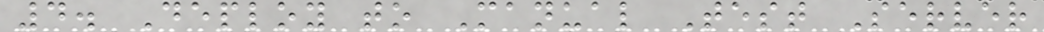4. Deploy to Manual Test Server
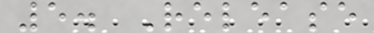5. Release
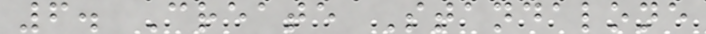6. Create Standalone
